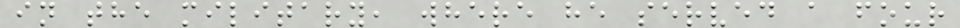in the military, where he served a four
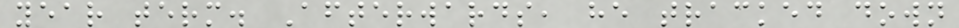year term. Afterwards, he tracked down
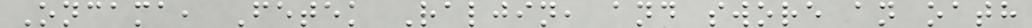Oncama, Fetek Raljin, and swore an oath
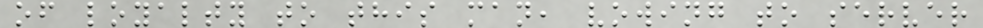of loyalty to this man, vowing to server
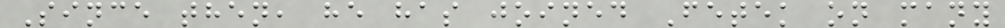Since then, he has joined Fetek on many
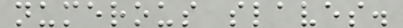numerous slaves.
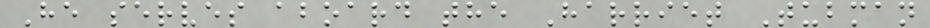He serves aboard the Harriet Tubman
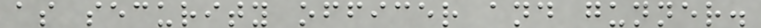as security officer and gunner.
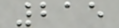215
